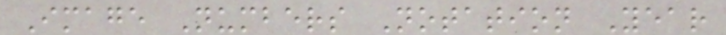Image Numbers Notation Year
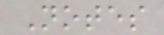Notes
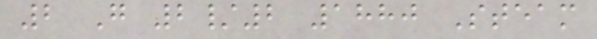2 G 2/2 1880 Steam
